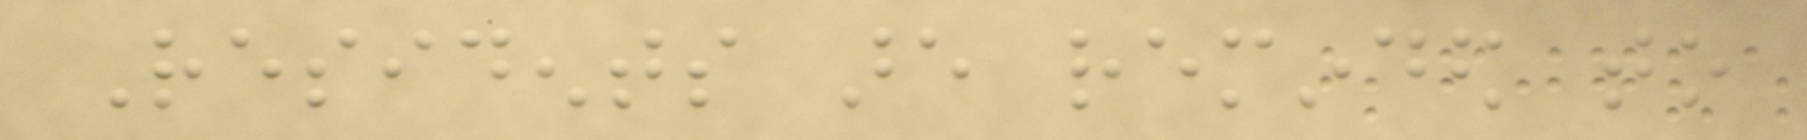Residents are reminded to
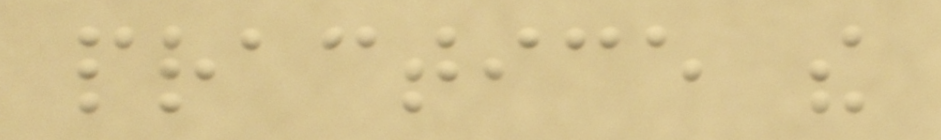practice the
